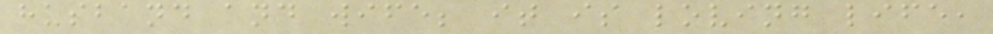husband and wife; it is loving life,
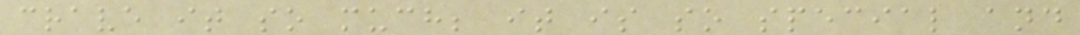crave it so much; it is so special and
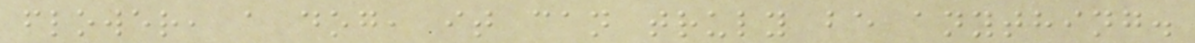flower, a dog, it can truly be anything.
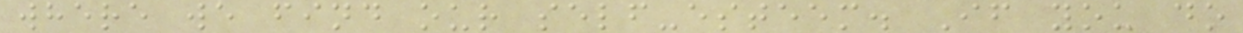where we find our self-esteem. If you do
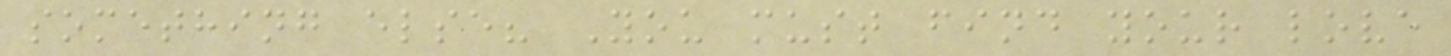something else? You must find your love
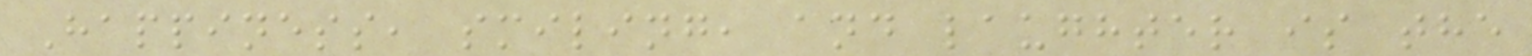Happiness, smiling, and laughter is the
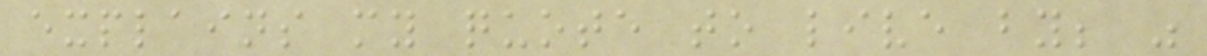explains my quote to live by; "
